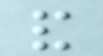and
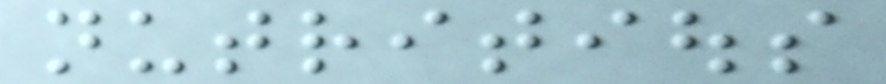nutritious
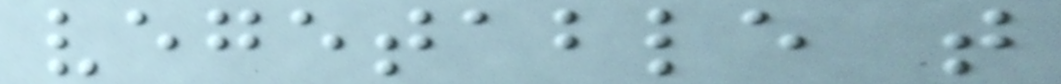vegetable that
